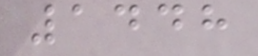1448
